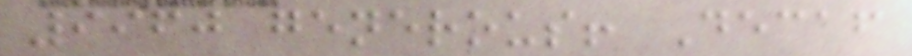9960 generous! Decaf
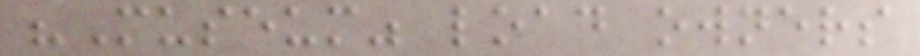"Museum" load owners
